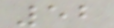52
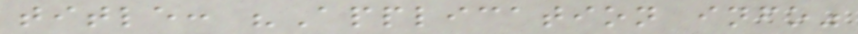title: "Application info"
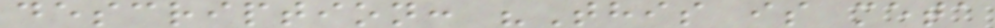description: "This is meta
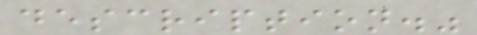description."
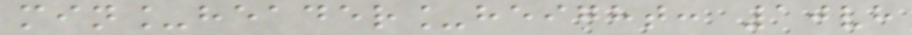min_header_height: 10vh
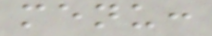menu:
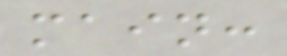main:
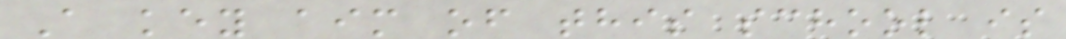A key aim of this school is
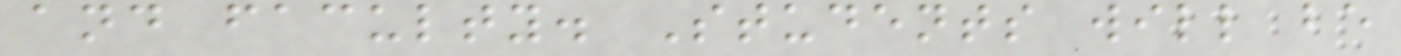and faculty. Students will be
